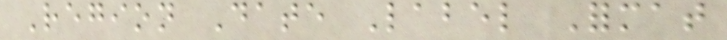Region Date Label Format
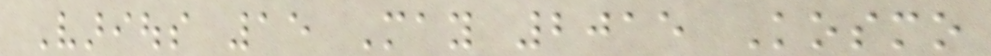Various 15 May 2015 Kosmo
